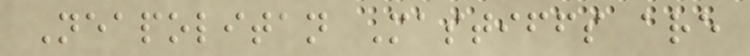Neapolitan Mastiffs are
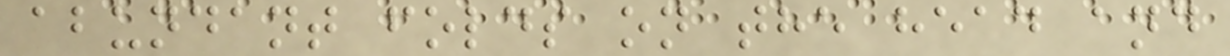abundant folds on the head and
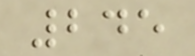245
